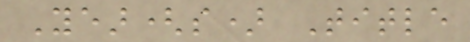Year(s) Title
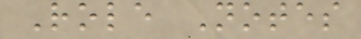Role Notes
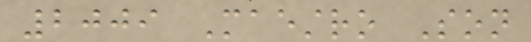2009 Maestro Son
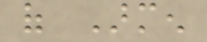of Armen
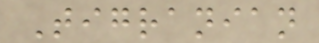Tigranian
